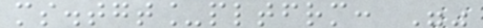ms.tgt_pltfrm: ""
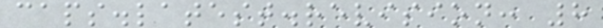caps.latest.revision: 8
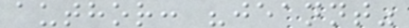author: "jeannt"
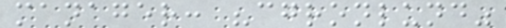manager: "cgronlund"
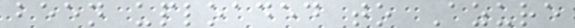been uploaded to Azure
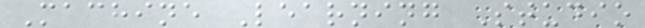Machine Learning Studio
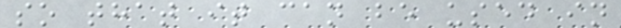so that it can be used in
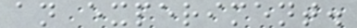an experiment.
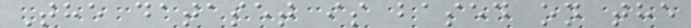The dataset is based on the
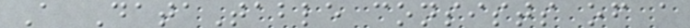A DataTable consists of a
